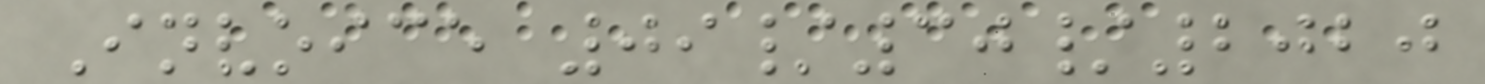Invoice 09/30/2020
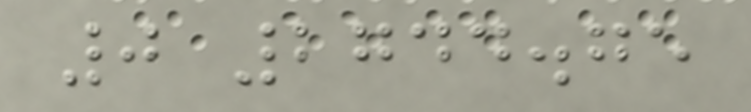0 2744.75
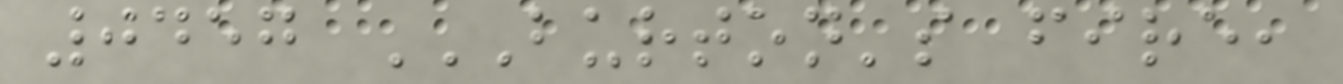0457 BURTON'S FIRE,
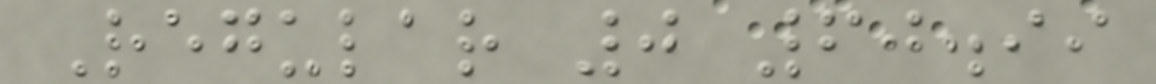Regular 0 60.99
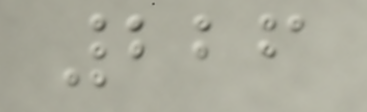226
